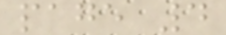page 4
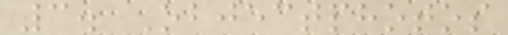3. Objectphotos
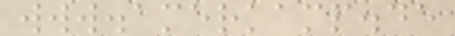www.amerkamp.de
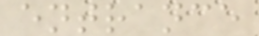entrance
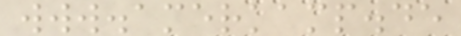www.amerkamp.de
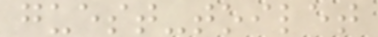guest-toilet
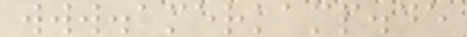www.amerkamp.de
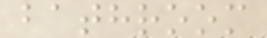bathroom
